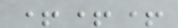+++
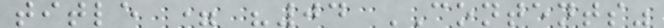title = "04 CONTENTS"
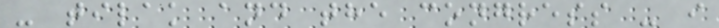- tilak and the congress - i
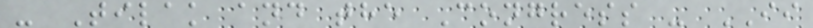- Tilak and the Congress - II
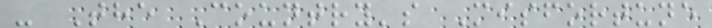- The Country's Misfortune
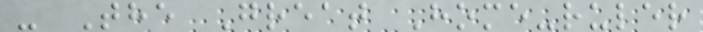- The Great Home-ruler
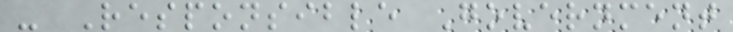- Responsible Government
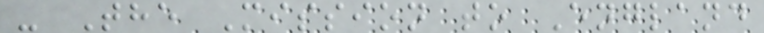- The Mission to England
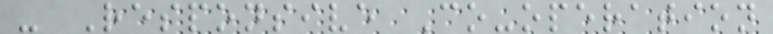- Responsive Co-operation
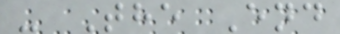- The End
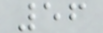56
